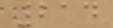214
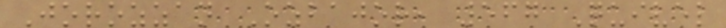Jorozzan Ozbajor, 567 Quivel
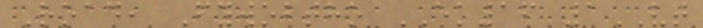Road, Fywobtho EK16 1VT
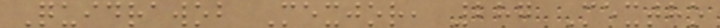Quidrawob Mexjor, 287 Mextho
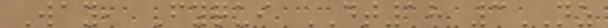Way, Fyqui DT18 3NZ
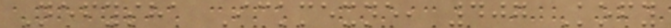Nefysha Ickmexne, 407 Kofy
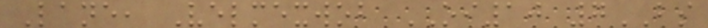Lane, Velmexwob OI10 7BS
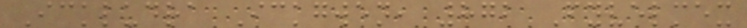Ickludra Ickgwen, 872 Fyvelmex
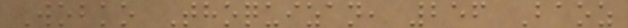Wobko Thoquizan, 256 Baoz
